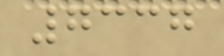7337
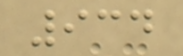934
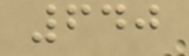640
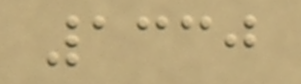1330
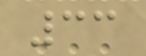33
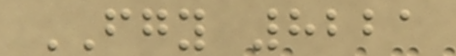FGY 8221
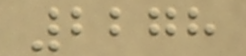2278
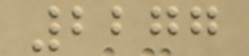2277
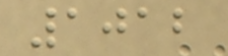1012
